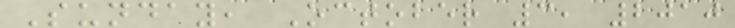Sunday, October 3, 2010
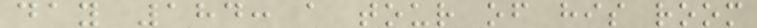day 184: a tour of his room
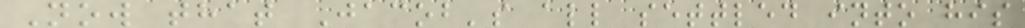Now that Jacob's all settled into his
